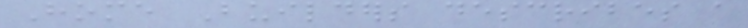Home Builders describes a
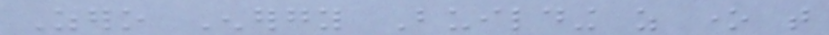Zero Energy Building as one that
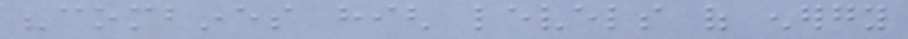"combines high levels of energy
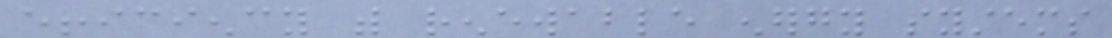efficiency with renewable energy systems
